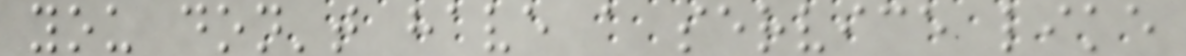you don't have a service like
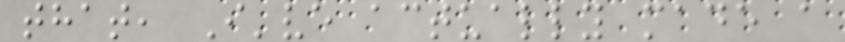that, I've actually made a
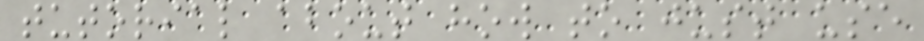tutorial about how to just use
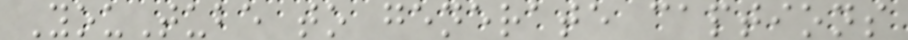YouTube to generate captions
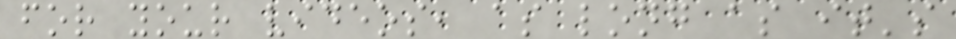for your videos, as long as it's
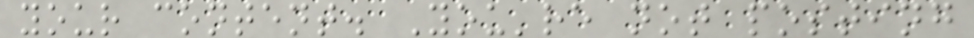your content. You're not posting
